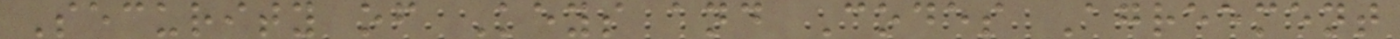Security of Keys and Codes Agreement
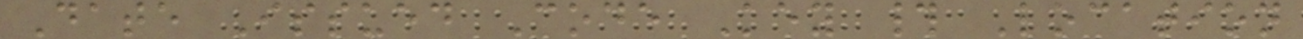Date Issued Code Key # Location
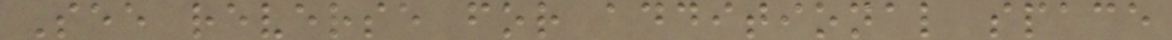See reverse for additional space
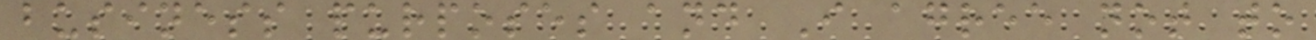business purposes and I agree not to
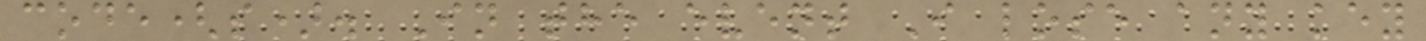code(s). In the event I lose any key
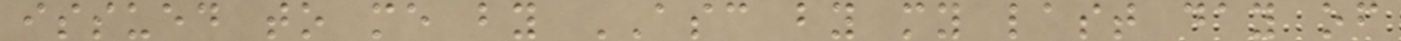issued to me by ASC by my last day of
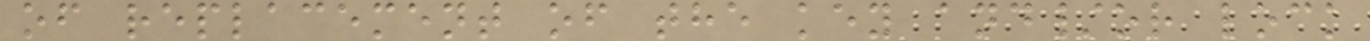of replacement of the key and/or lock
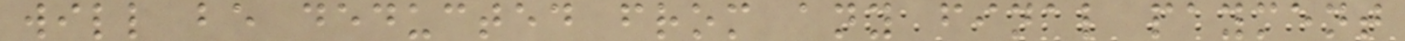will be deducted from any final payment
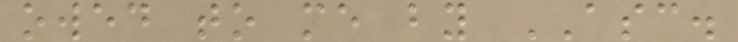owed to me by ASC.
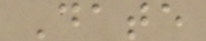Date
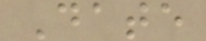Date
